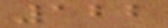122
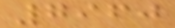7960
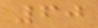60
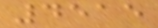4515
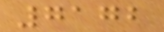7172
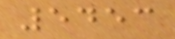5453
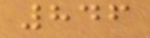846
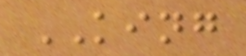KING
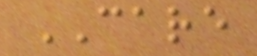CARE
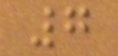7
